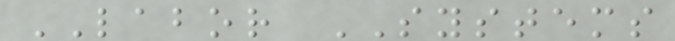LABOR SYSTEMS
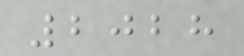2028
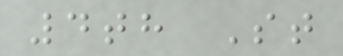4th St
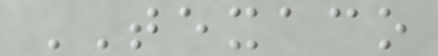TEXACO
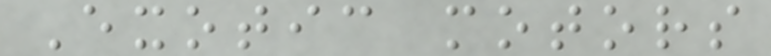Exotic motors
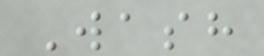Wash
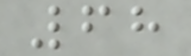68
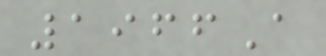1966A
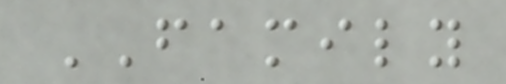FAMILY
